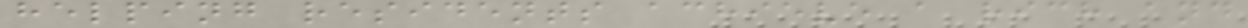helping residents achieve a rich and
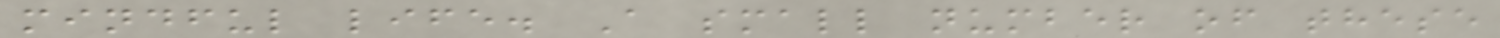mindful life. A small number of these
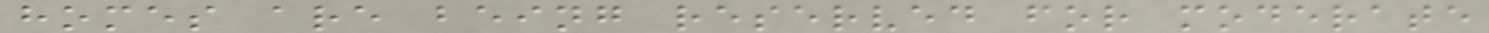homes are being reserved for moderate
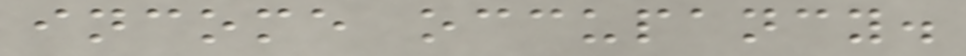income occupancy.
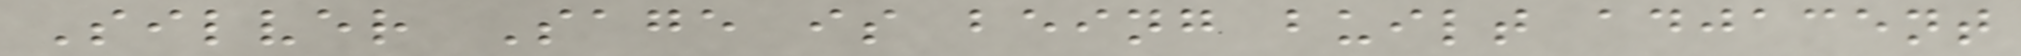Silver Sage is being built adjacent
